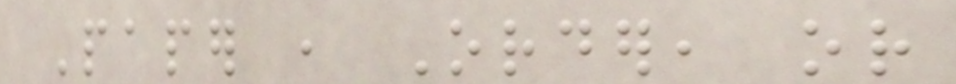Paper , Order, or
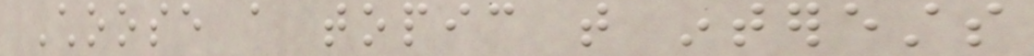Choose a topic that interests
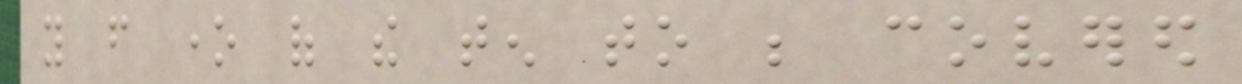you from one of the ten to be covered
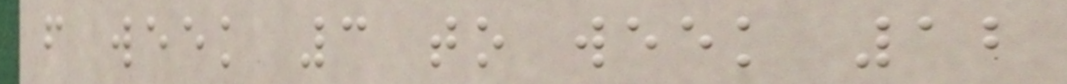from week 3 to week 12
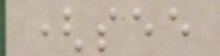(see
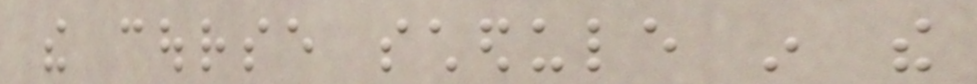the course schedule in the
